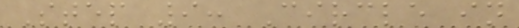Step 9: Circle in
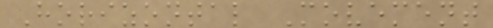Horizontal Movement
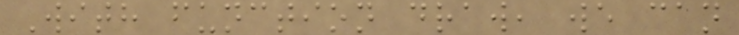With function draw, we can
